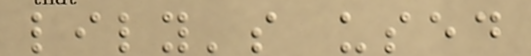lily's used
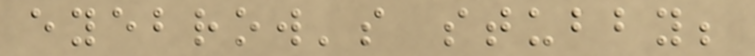eyebrow's stubby;
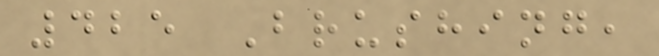425 Brushing,
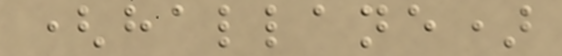(hallane)
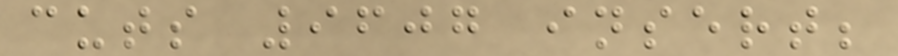cuts 9607 insert;
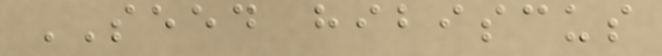SEED hibiscus
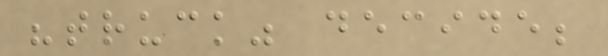"truck" decide;
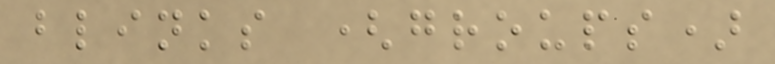blinks (groups)
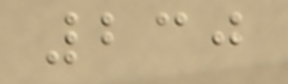230
